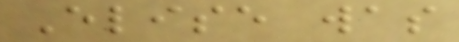Elise was
